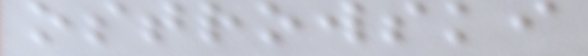ostrowski
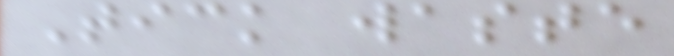Tick waste
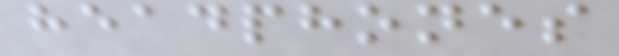headphones
